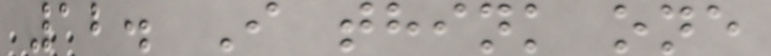12. I think one
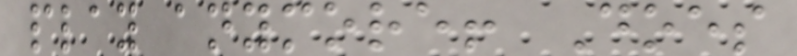play anymore! Does
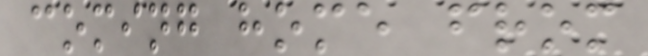coming home from
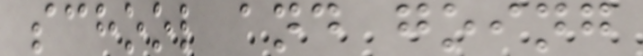school and going
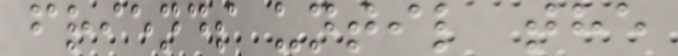friends until the
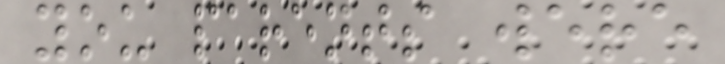you parents were
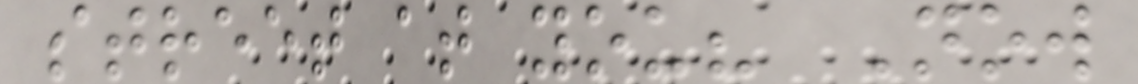street at you? Now
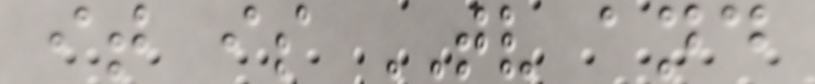it is TV and
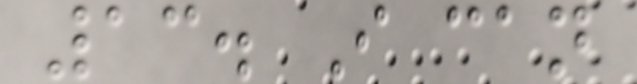13. I can
